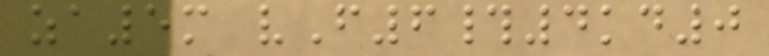za5m vF6#4kd0
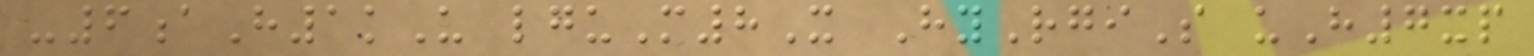-6aH1kU lguM8X HyRgiS uH7xp
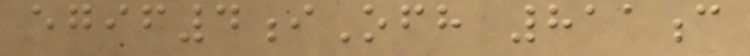egif4iOfh 811c
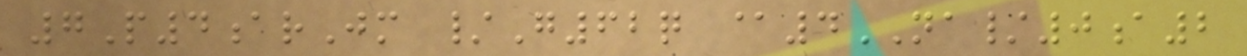7P4arJm /G62q @4NA/0a2
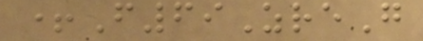+F69ZreG
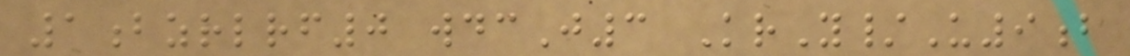1bzrlrf0 wdcJ3 KrY/U9b
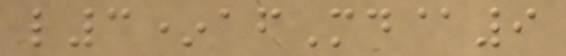l3*afMd@9
